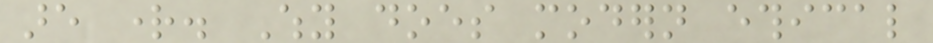are right. Why does modern ethical
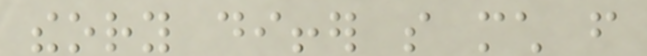theory differ so much from
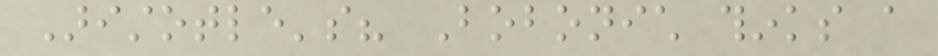Aristotle's? Bobonich thinks a
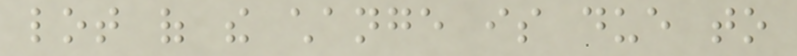lot of the change is due to
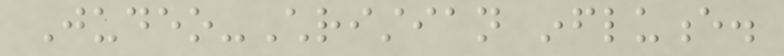Judeo-Christian influence.
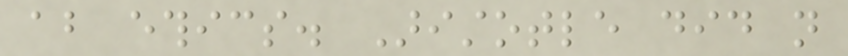about ethics. Aristotle did not
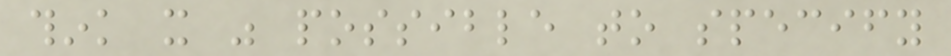think it was possible to specify
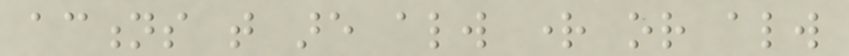actions that are always right or always
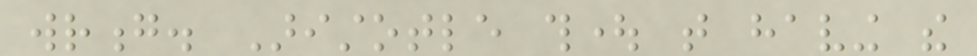wrong. Aristotle thought that having the
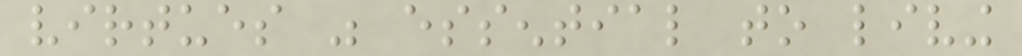virtues was essential to living
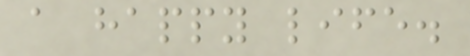a happy life.
